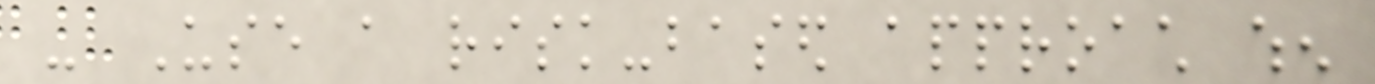- Use a risk-based approach when
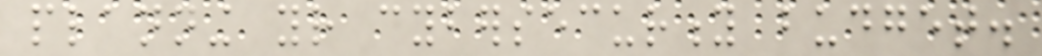planning your cybersecurity budget.
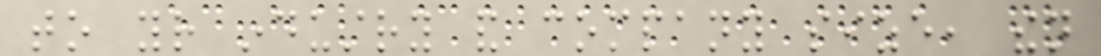to your industry and company size, then
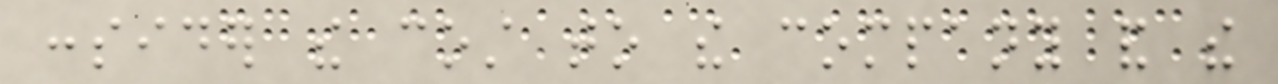consider the cost to the company and the
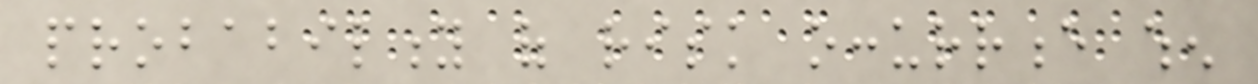probability of risk occurrence when
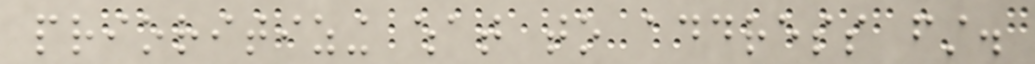prioritizing what to address first.
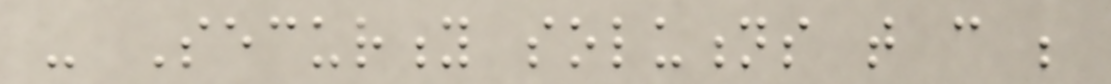- Security solutions that can be
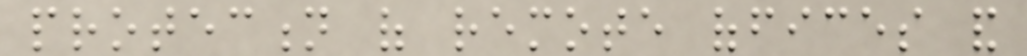protection of remote offices and
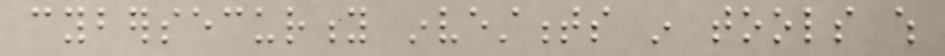cybersecurity investments in tools which
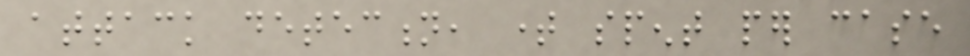attack detection, time spent per case
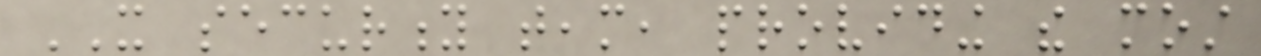IT security team, providing the most
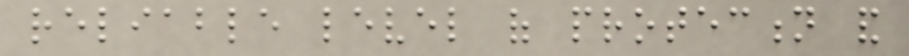reliable level of protection and
